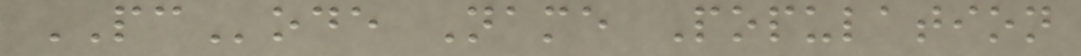PCode Name Population
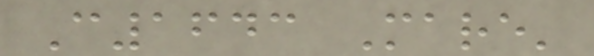C1643 Mare'
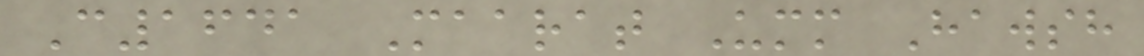C1641 Maarat Umm Hawsh
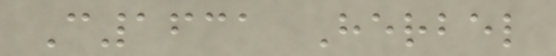C1631 Herbel
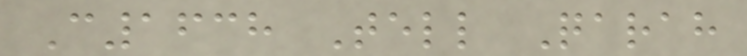C1638 Tell Qarah
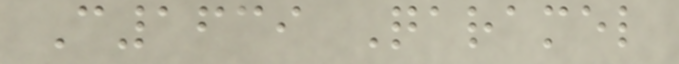C1639 Qaramel
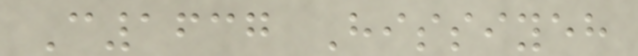C1637 Hissiyeh
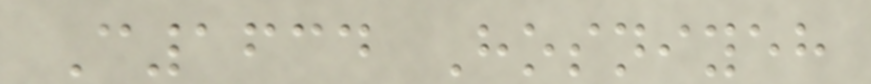C1634 Hosniyeh
